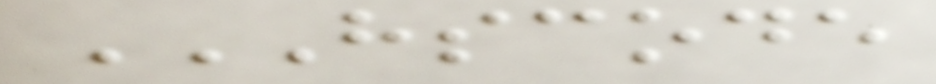HSCODE
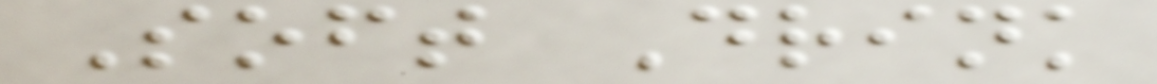Soft Drink
